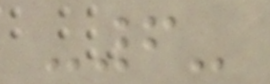-6-
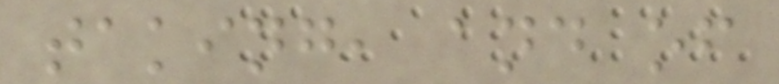taking, and of
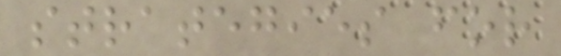strategies for
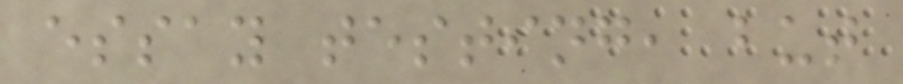essay testing, but
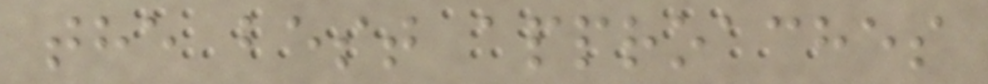the best approaches
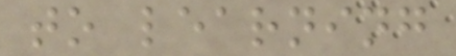to learning
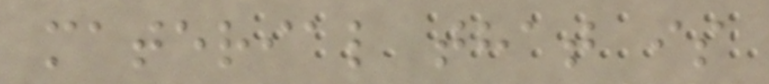material that is
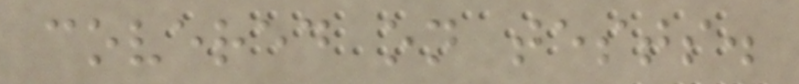covered on tests.
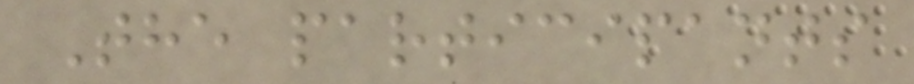The participants
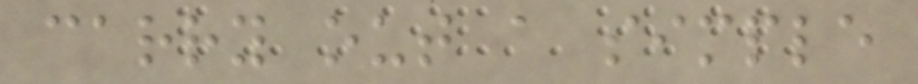carry out a simple
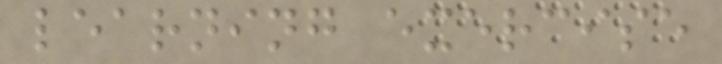learning exercise
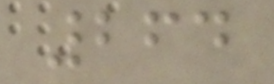264
